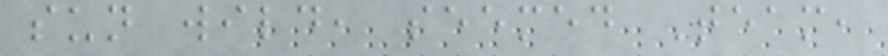sun wild, seemed Team,
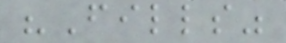"Fills"
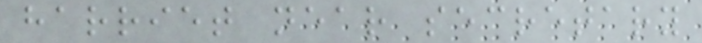harriet near secretary
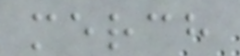merch
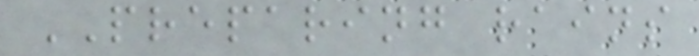PREPARING rains
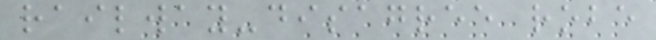railway-disagree robe
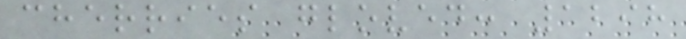cherries gloved: 1298
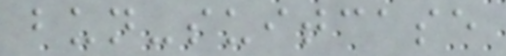bun-suitcase
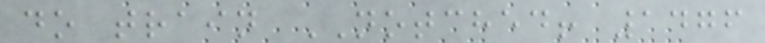do train NOTCHED! 1476
